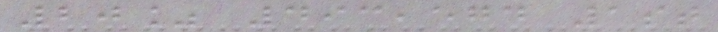20% 493,574 1st
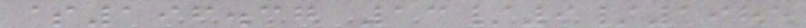$196.37 13/9/1985
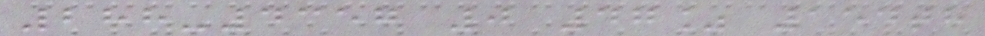288-4357 0 47% 154th
